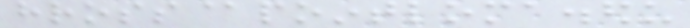hross@pointloma.edu
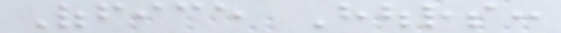Office Hours:
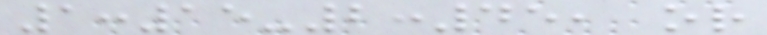1:15-2:45, or
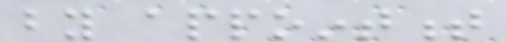by appointment
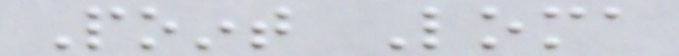Point Loma
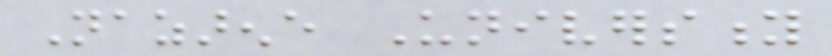Nazarene University
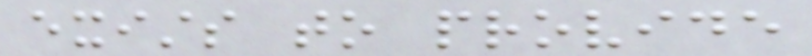exists to provide
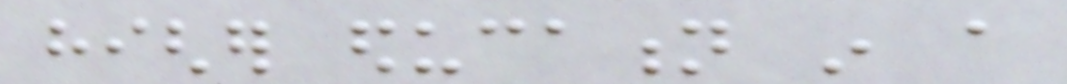higher education in a
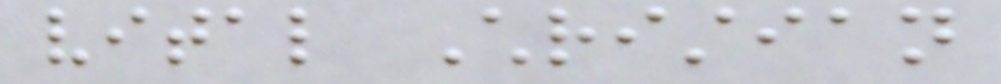vital Christian
